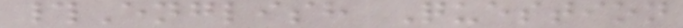#English Question
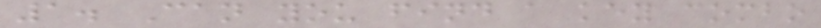1. Can you find a key combo
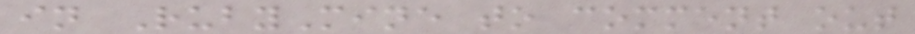in RubyMine to comment out
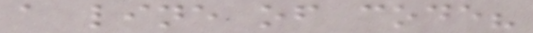a line of code?
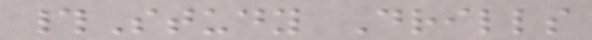#Study Drills
